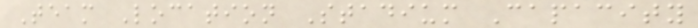Team Location Stadium Capacity
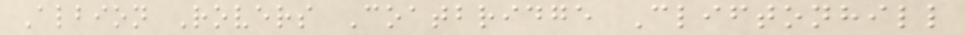Albion Rovers Coatbridge Cliftonhill
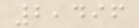2,496
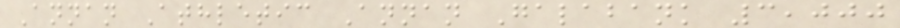Annan Athletic Annan Galabank 3,000
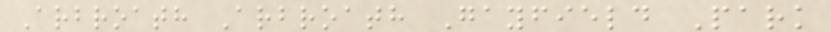Arbroath Arbroath Gayfield Park
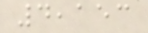4,153
